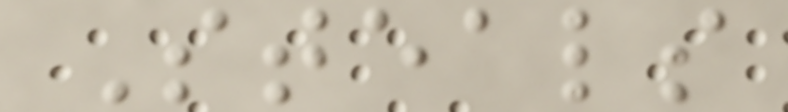Steals
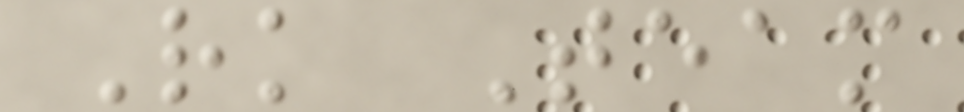Rk Team
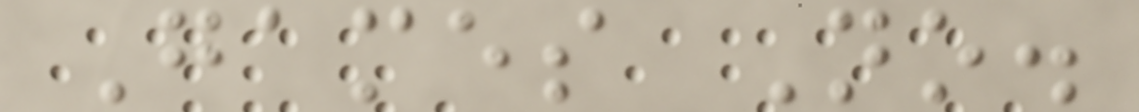Games No.
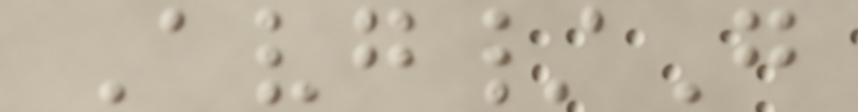Avg/G
